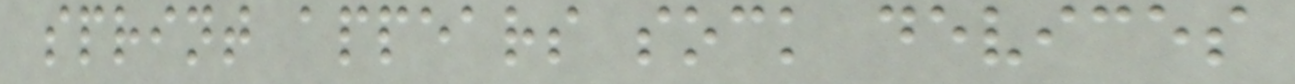sprint appears sock devices
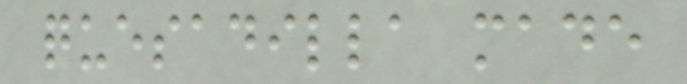quesadilla made
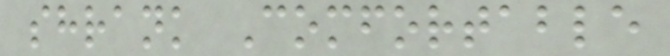shrank Comfortable
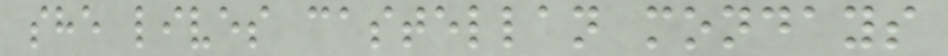she lives castellan mondays
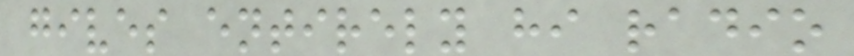gives entirely hi radio
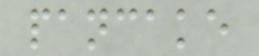pancake
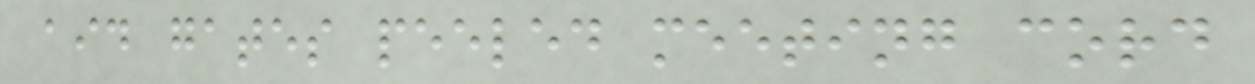aid gates peeled meeting cord
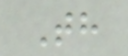Th
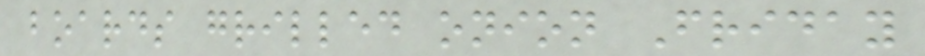boards grilled onion Friday
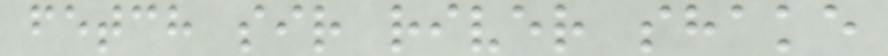fetch sir river shake
